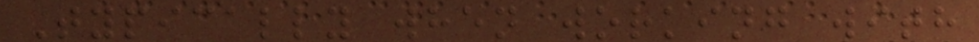Typically when working with
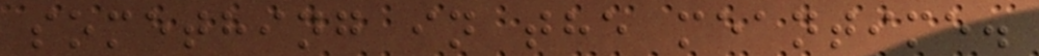something in the meantime.
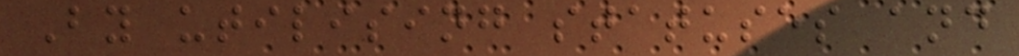By utilising statuses and
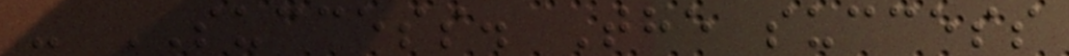- SUCCESS. The success
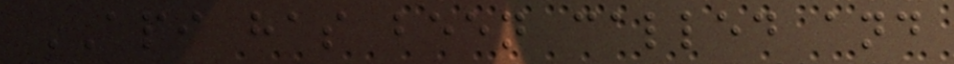API has been called and
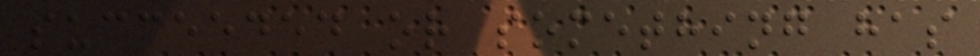succeeded or something has
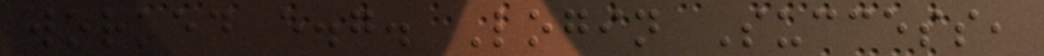worked e.g. Login Success,
